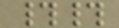##
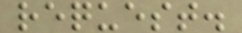request.
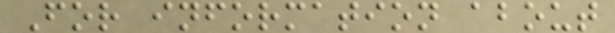For information about
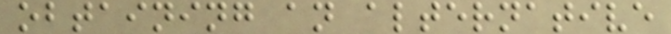obtaining an alternative
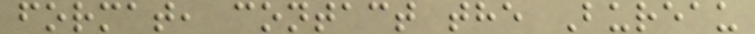format, contact the Bureau
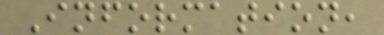Information,
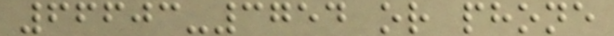66603-3754 or phone
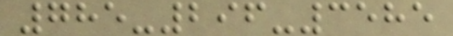785-296-3585
